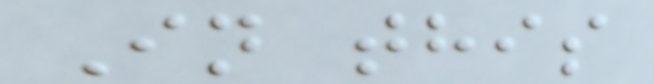In this
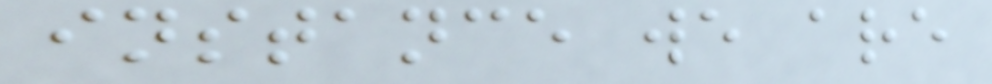instance we are
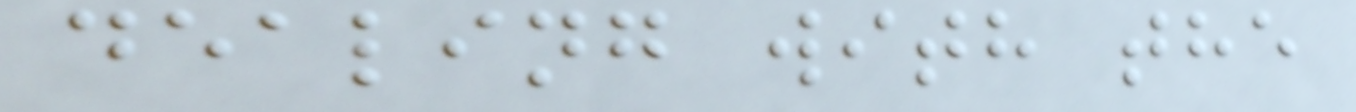dealing with the
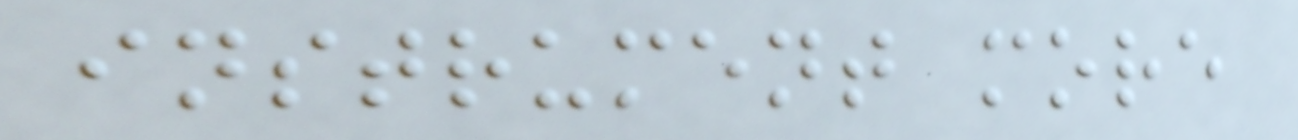instrument more
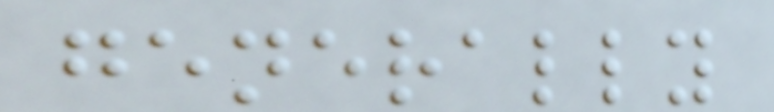generally
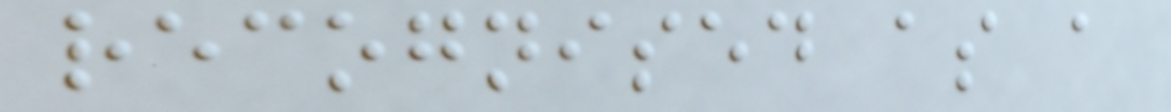recognised as a
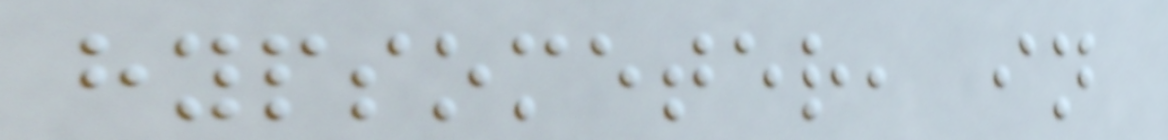hypsometer, in
